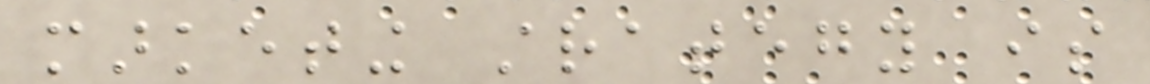marketing strategy is
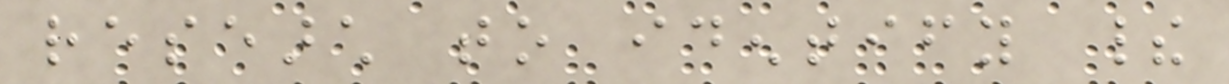research to identify their
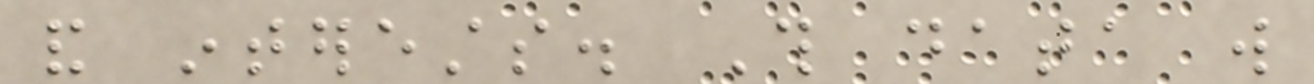and interests. This data will
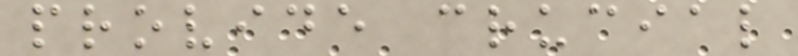provide crucial
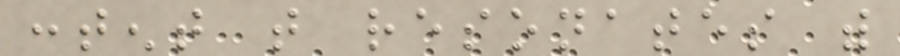content that resonates with
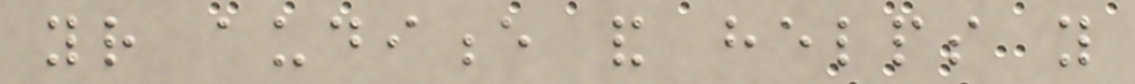your audience and helps you
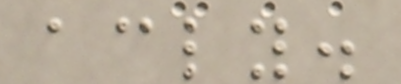accordingly.
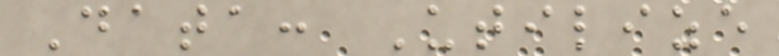Data: Utilize
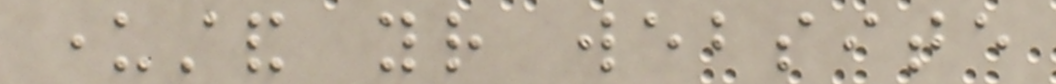understand your website
